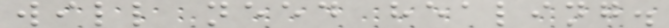will need healing.
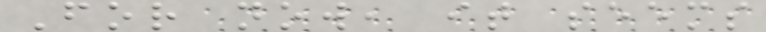For now, it seems
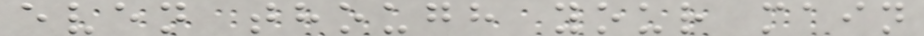even though your main
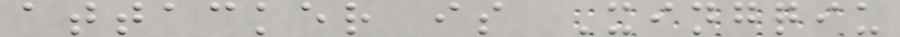attacker is Xingqiu
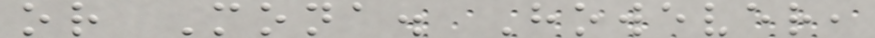or Mona. However,
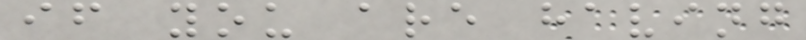if you are having
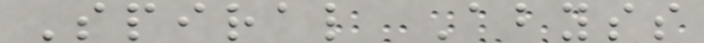Spiral Abyss
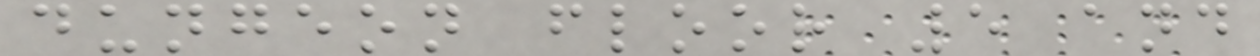dungeon floor 5 and
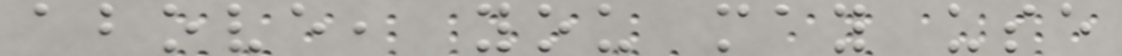above, you may use
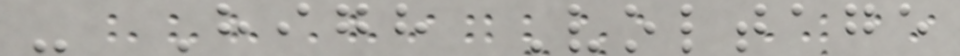- High Voltage
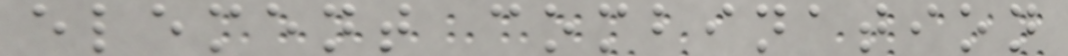element combination
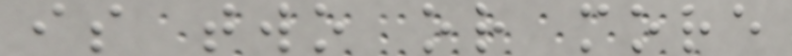is two or more
